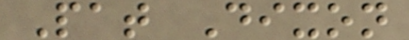Pat Dixon
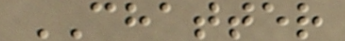CHATTER
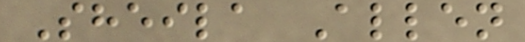Sheila Allen
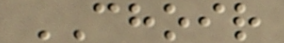CHOIR
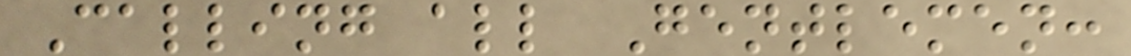Calling all Gentlemen:
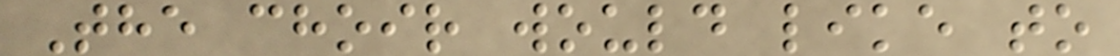The choir would like to
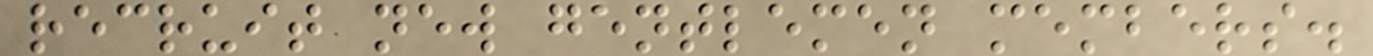recruit new gentlemen members.
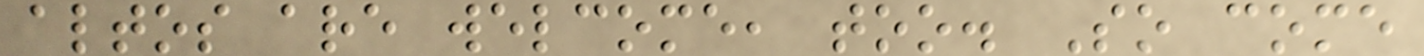altos are welcome, too. So come
